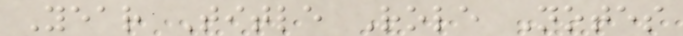Year Title Role Notes
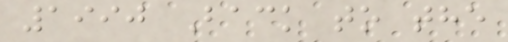1990 Back to the
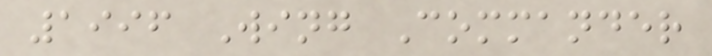1996 Wing Commander
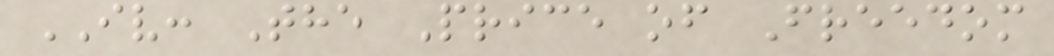IV: The Price of Freedom
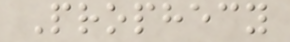Prophecy
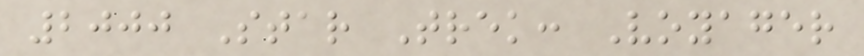2000 Star Trek: Voyager
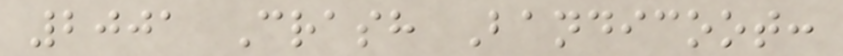2001 Crash Bandicoot:
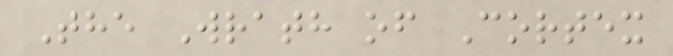The Wrath of Cortex
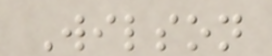Wilson
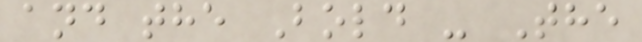and the Bold - The
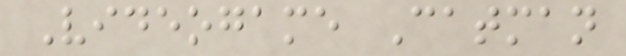Videogame Catman
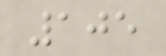105
